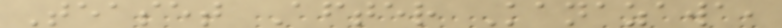Teaset After Kanazawa,
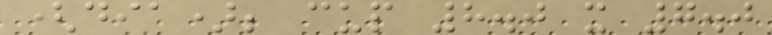(dia); cup 8.0 x 7.0
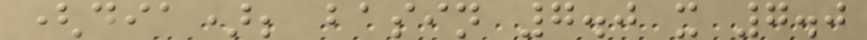(dia); basin 7.0 x 7.0
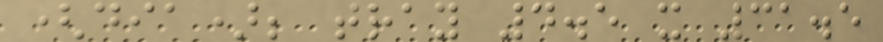(dia); tray 4.5 x 31.5
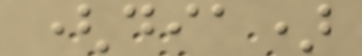(dia)
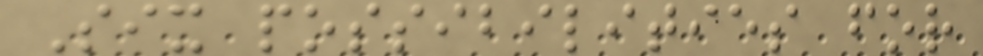Six possibilities for
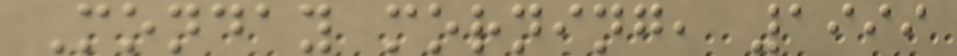Monday morning, 1999
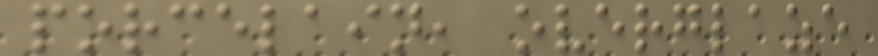porcelain, overglaze
